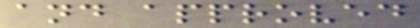and approved
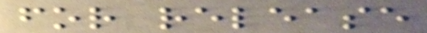for release
